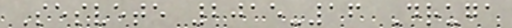Sesvete 2015-16 Druga
